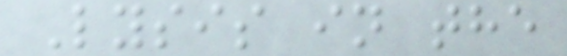Lysis in the
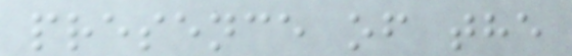presence of the
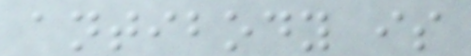antibody is
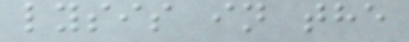lysis in the
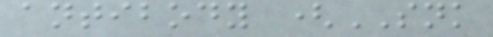antibody (SNK
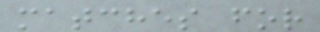matches for
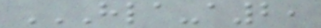HLA-A2,
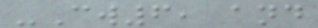-Cw6, and
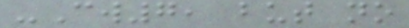-Cw7, but no
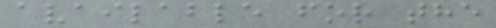available for the
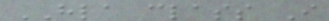HLA class I
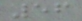56
